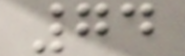74
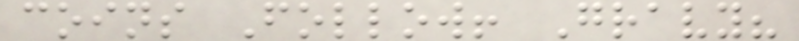coins Follow! Gravy?
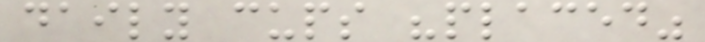daily cups "placed"
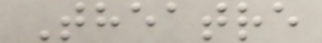Theatre
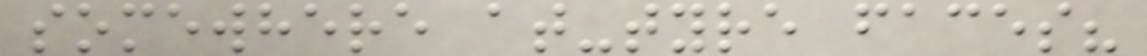somewhere at-tyre faces?
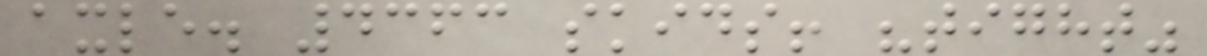axle. 4363 skids! "tight"
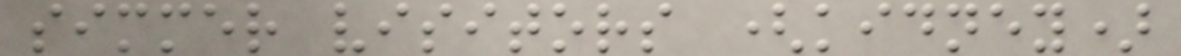simmer visitors (kidney)
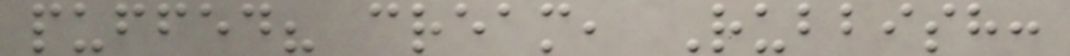puffed? cream, Rubbish:
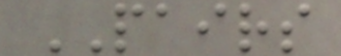PAIRS
